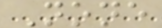None
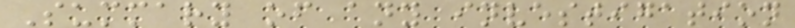Summary of any investigation
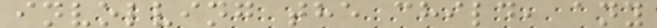involving the child, any
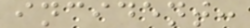incident:
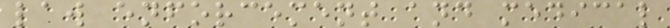law enforcement and medical
